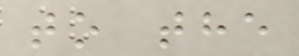to the
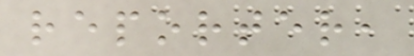reporter,
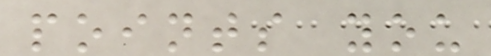points you
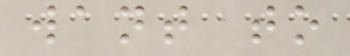want to
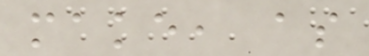make, as
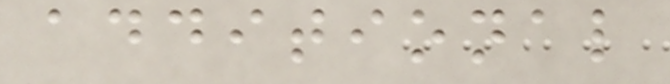additional
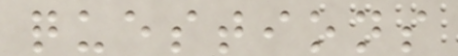questions
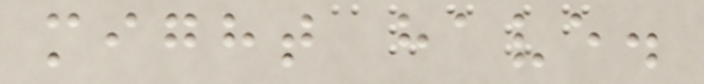might have.
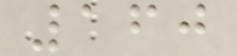160
